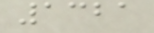1321
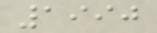1990
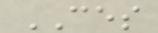CES
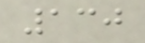130
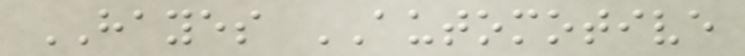HAYES AUTOMOTIVE
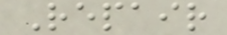Repair
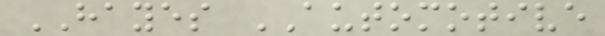HAYES AUTOMOTIVE
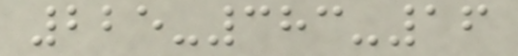225-383-16
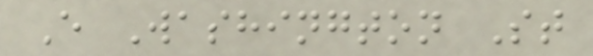E Washington St
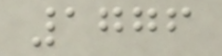1776
